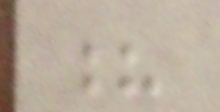?
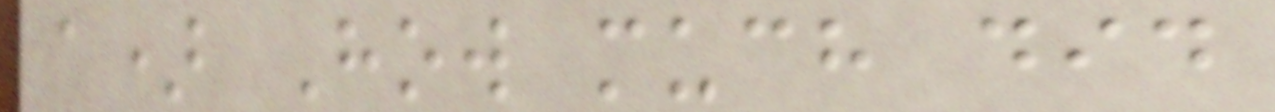a) How much did
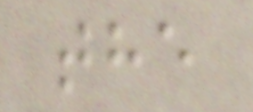the
